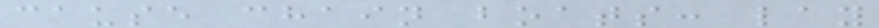cause chain boats: lay
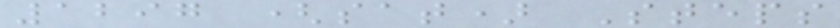1297 (sat) Steps
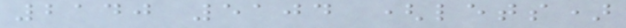2140 5104 (lets)
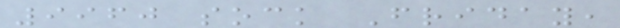9960 sock Friday,
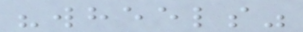"wheels"
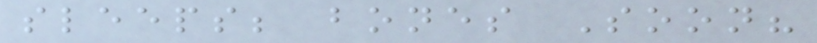sleeps; bones Soon?
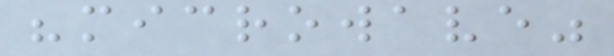"microwave"
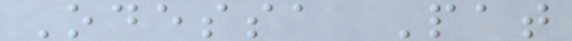Odessa Pat
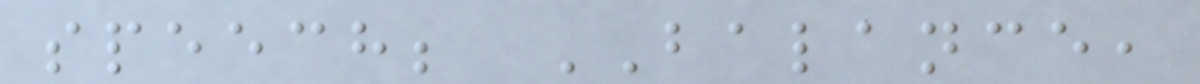speech; BALANCE,
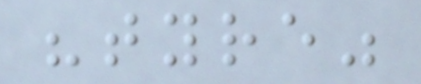"tyre"
